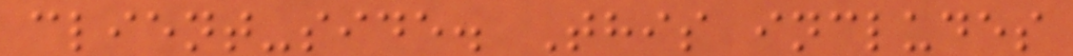client-side. This includes
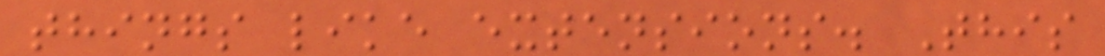things like extensions. This
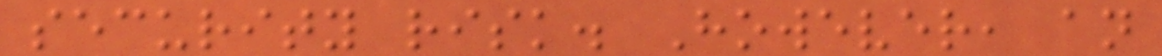security risk. However, an
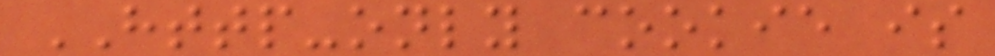HTTP-only cookie is
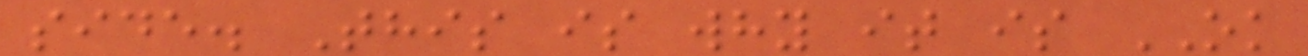side. This is why it is OK
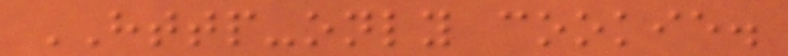HTTP-only cookie.
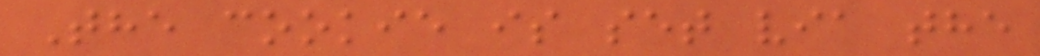The cookie is set via the
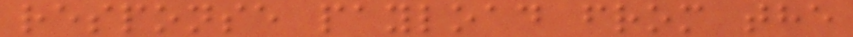response payload from the
